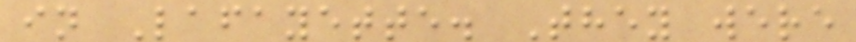in Lafayette. They were
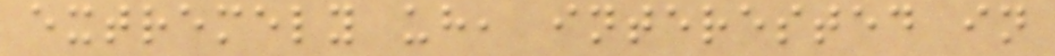extremely uh, interested in
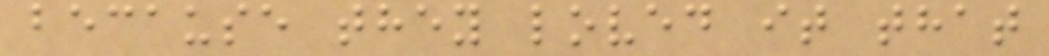because they loved it that
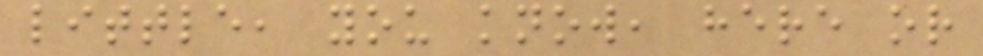little, you know, here or
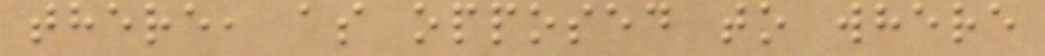there, as opposed to where
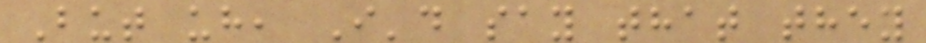But uh, I'd say that they
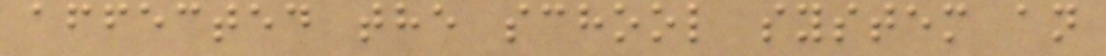affected the school system an
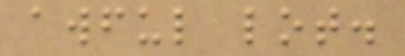awful lot.
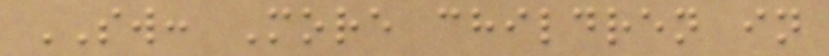SW: More children in
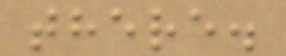there.
